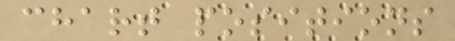chart positions
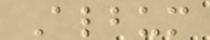Album
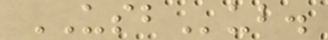USBub.
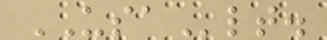USAlt.
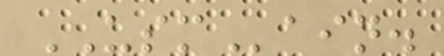USMain.
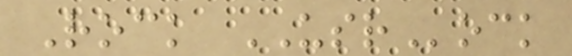Rock USRock
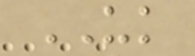UK
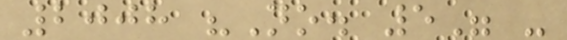2008 "No. 5" -
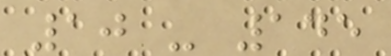10 - 145
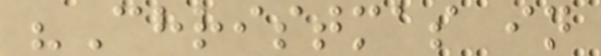"Christmas in
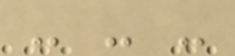- - -
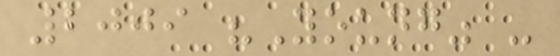2009 "Young" -
